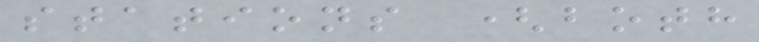stations (both
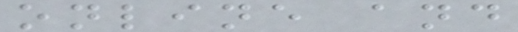online and
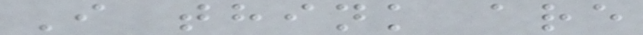I think are
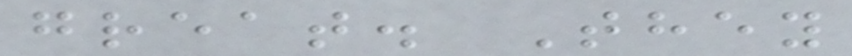great. They
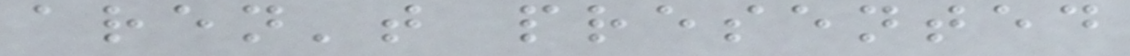aren't presented
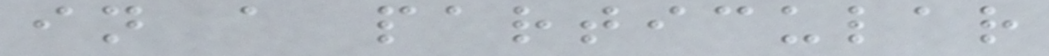in a particular
